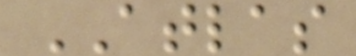ATLAS
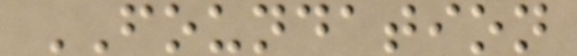FOUNDATION
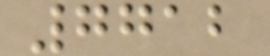7712
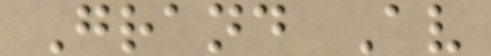Grand Av
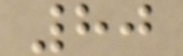80
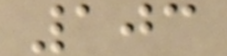103
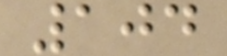104
